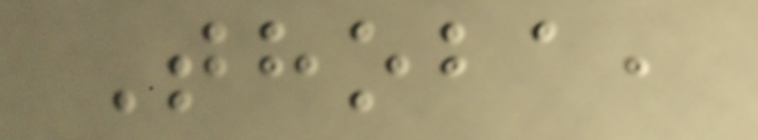Thoba,
